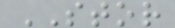STOR
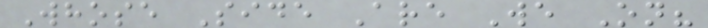Whose Side Are We On?
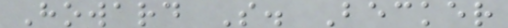Howard S. Becker
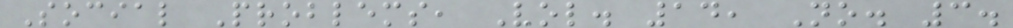Social Problems, Vol. 14, No. 3.
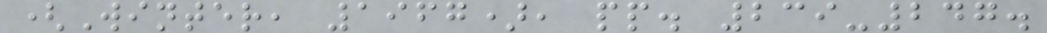(Winter, 1967), pp. 239-247.
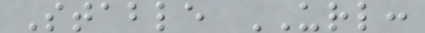Stable URL:
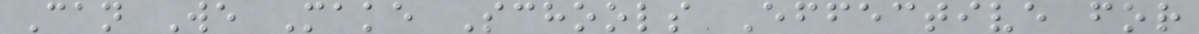Can We Make Schools Effective for
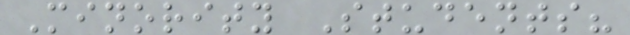Minority Students?
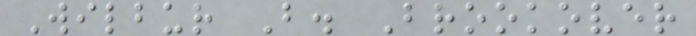Wilbur B. Brookover
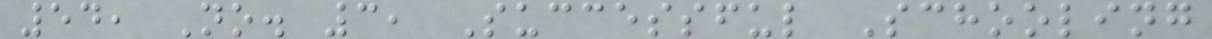54, No. 3, Successful Schooling
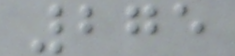275
